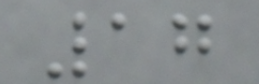17
